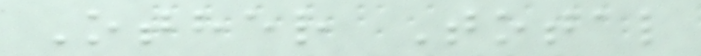Other Total
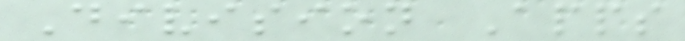Division Apps
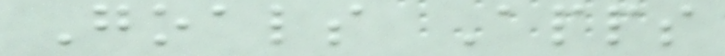Goals Apps
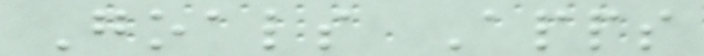Goals Apps
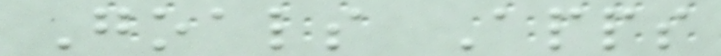Goals Apps
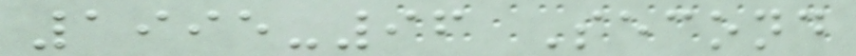1995-96 Second
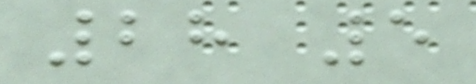28 5
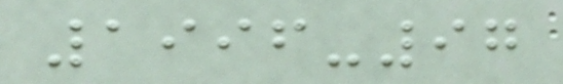1996-97
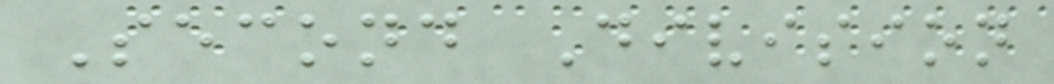Second Division
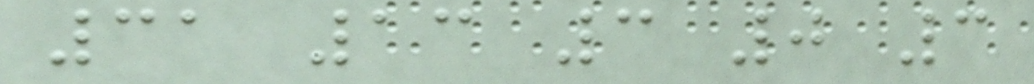31 13 3 0 3
